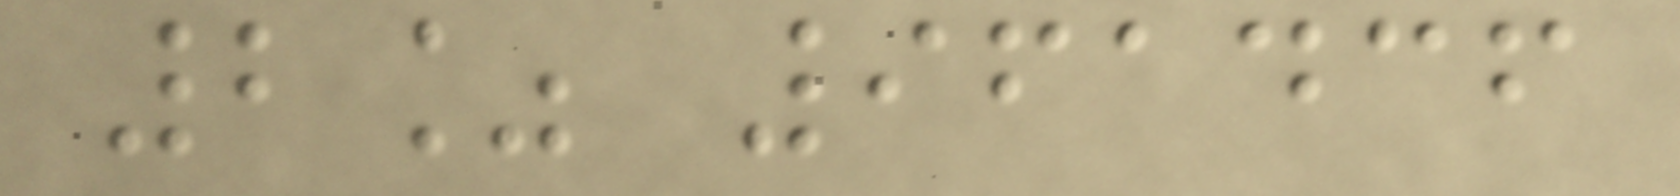2% 961436
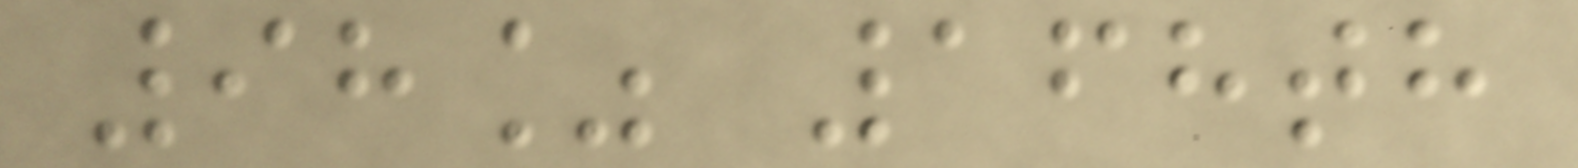98% 168th
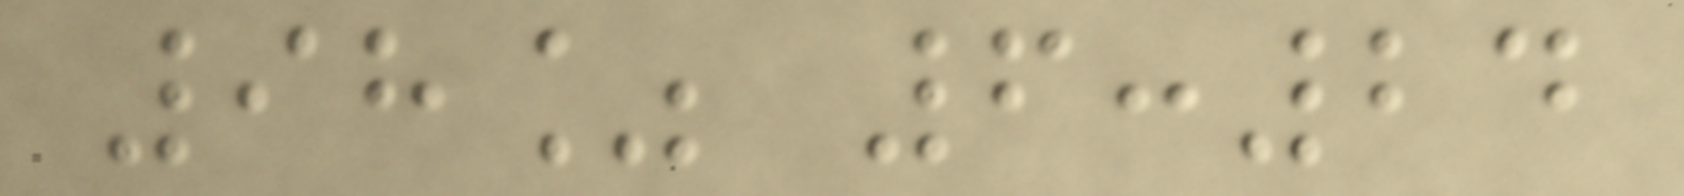98% 6:24
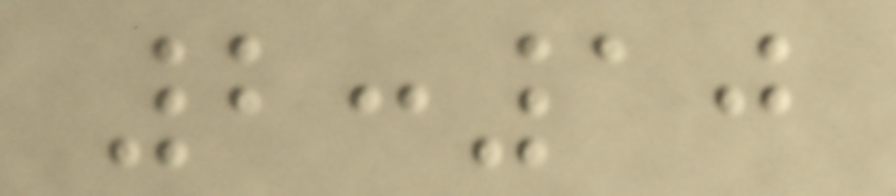2:10
